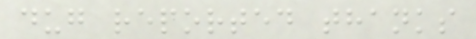dug reported thanks
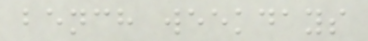bench weekdays
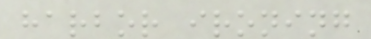harbor ironing
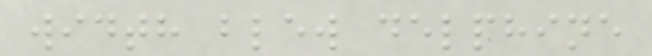width blew delphine
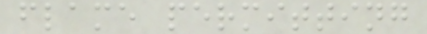flame permitting
